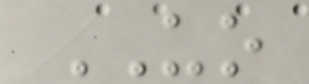UO
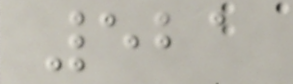521
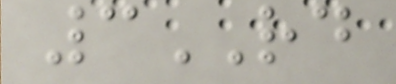3RD
